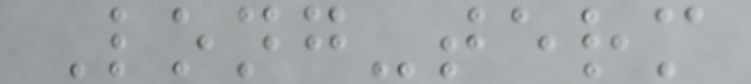Long-term
